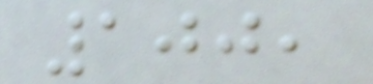100,
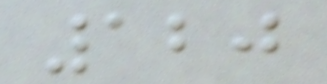120
